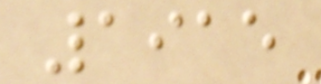1915
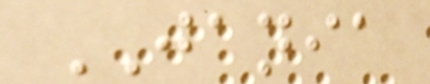JANIA
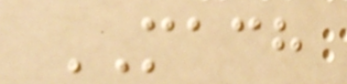MACH
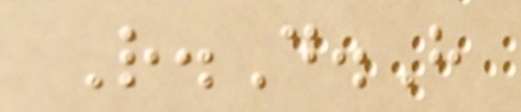R.D.H
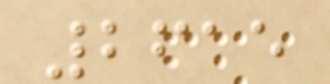2615
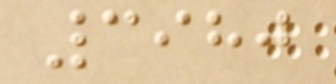3980
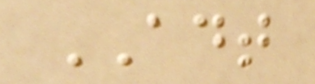ADT
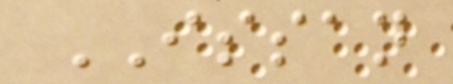ISSAN
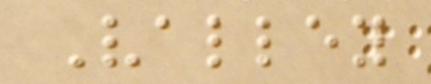Valley
